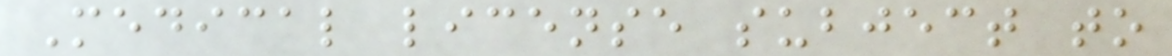Medical license subject to
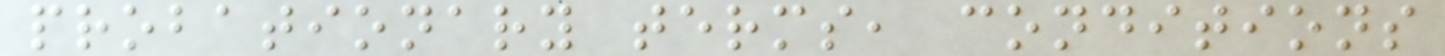probationary terms, conditions
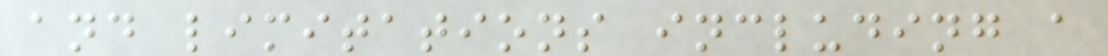and limitations including a
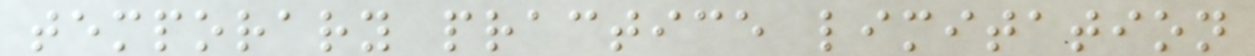temporary practice limitation
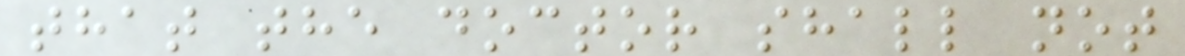that the doctor shall not
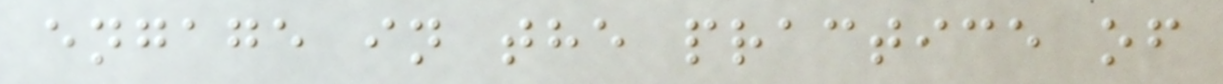engage in the practice of
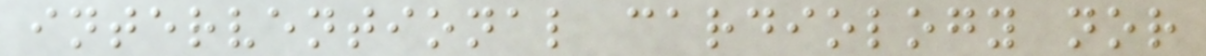interventional cardiology nor
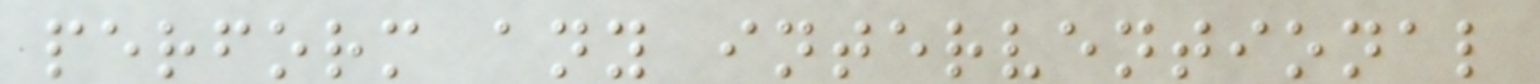perform any interventional
